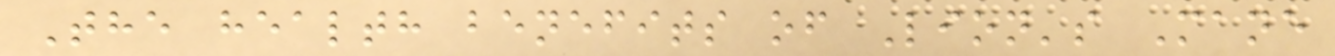The health benefits of Lion's Mane
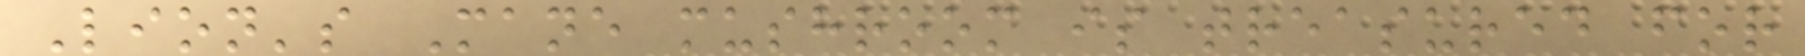Lion's Mane mushroom is treasured for
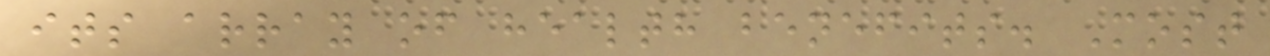its array of health benefits. Most
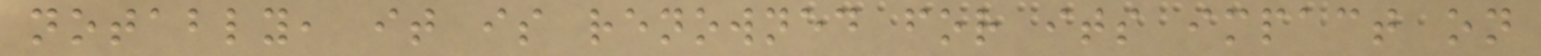notably, it is renowned for its impact on
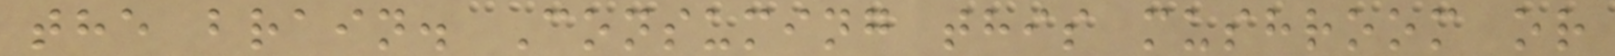the brain. Consuming this mushroom or
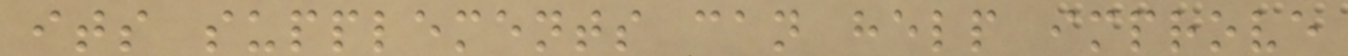its supplements can help improve
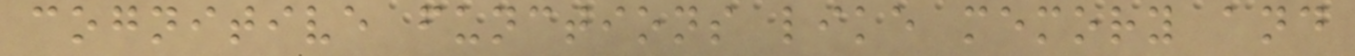cognitive functions like memory and
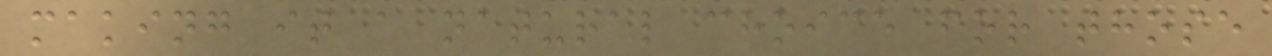making it a natural choice for those
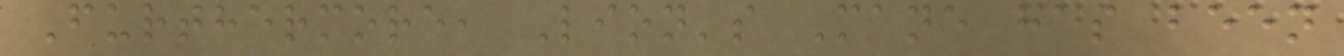Furthermore, Lion's Mane has been
